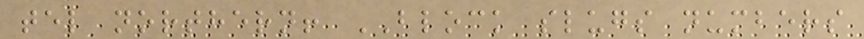tel northern! BLOCK slugs numbers
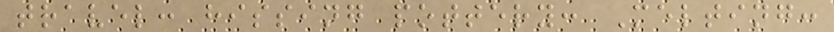travel: hissing pottery: Melting:
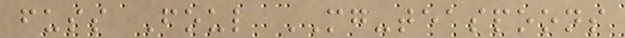fuss Foul MG-teaspoons
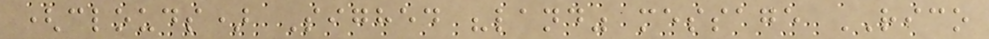(clouds) Sighed "land" message RICO
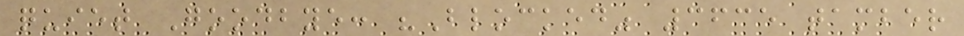quiet Goodbye: "Blocked" 3635 tamber
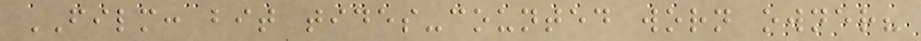FILM: bit tides-counted worn owner?
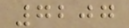7207
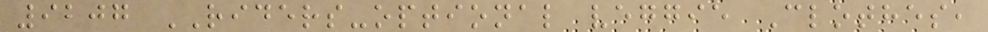9207 RIDERS-optional veggie Clothes,
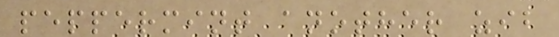peppermint another zib
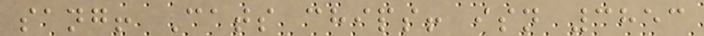sang! Cats chips! isn 3853
